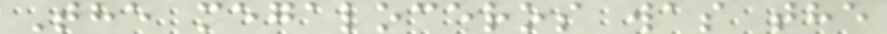The megaloceros was the
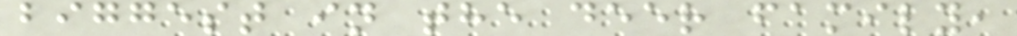biggest in the deer family,
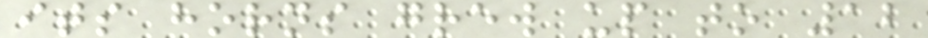its horns grew up to 12
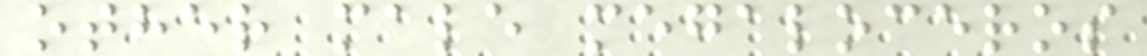other male megaloceros
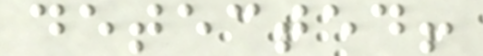detected!
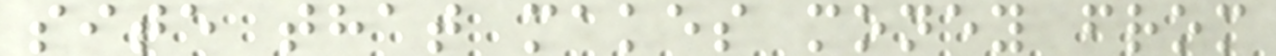site that makes money from
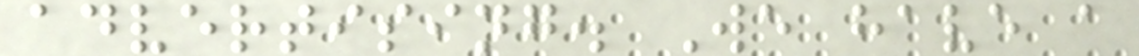advertising. We have a
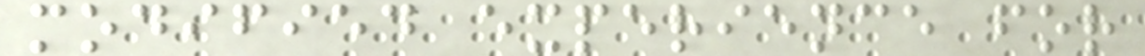modified experience for
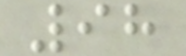98
